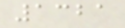1321
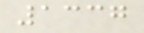1337
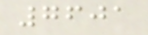7601
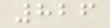826
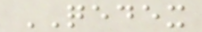QEDEX
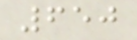650
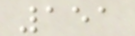151
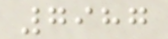7987
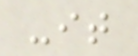-it
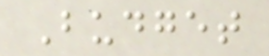Budget
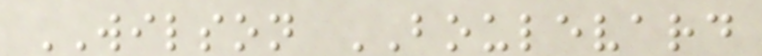WILSON BOULEVARD
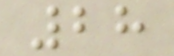28
